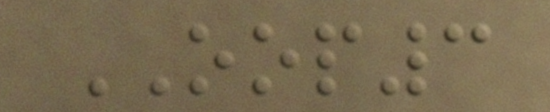OOP3
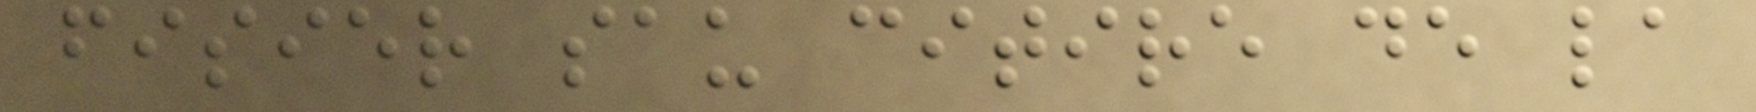fisier sau citire de la
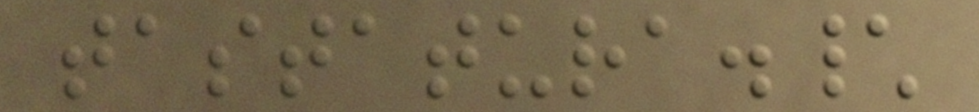tastatura.\
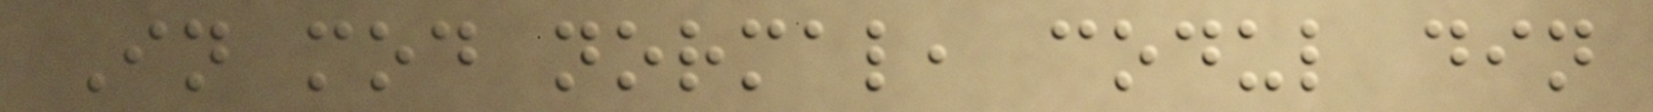In mod normal, codul din
